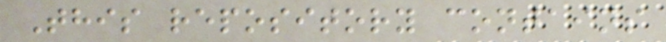This repository contains
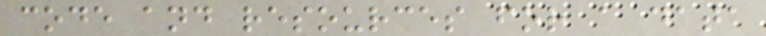code and resources for a data
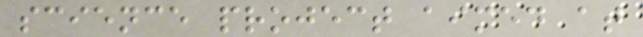science project aimed at
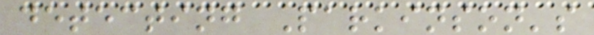detecting Parkinson's
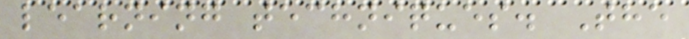learning techniques. The
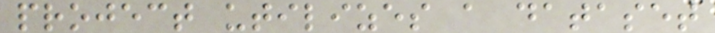project utilizes a dataset
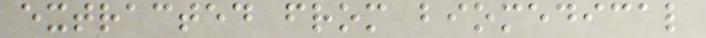extracted from biomedical
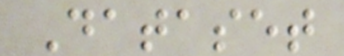Dataset
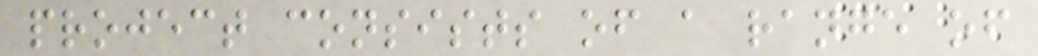project consists of a range of
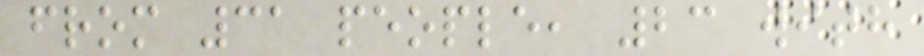from 31 people, 23 with
